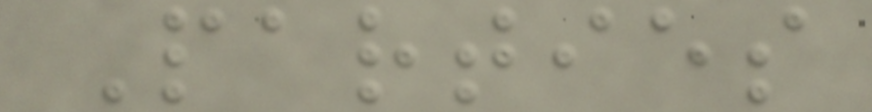Parties
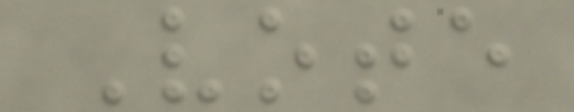Vote
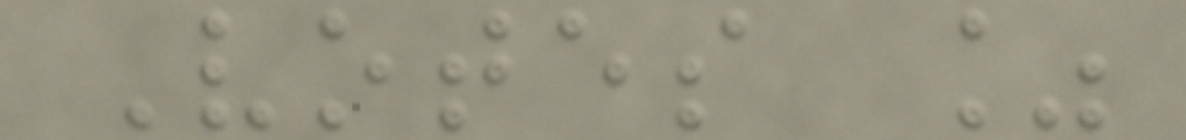Votes %
